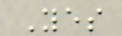Yes
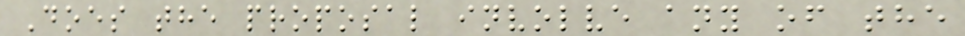Does the proposal involve any of the
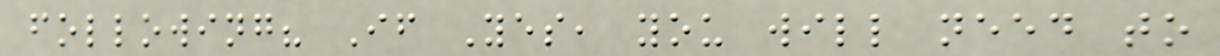following? If Yes, you will need to
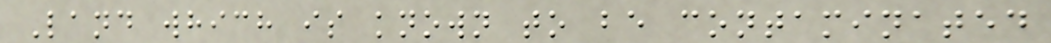Land which is known to be contaminated
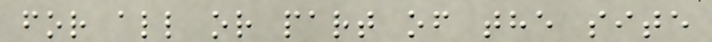for all or part of the site
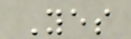Yes
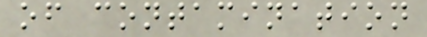of contamination
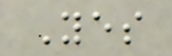Yes
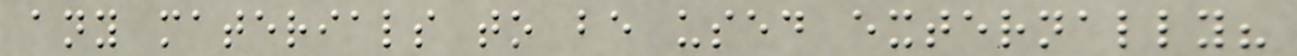any materials to be used externally?
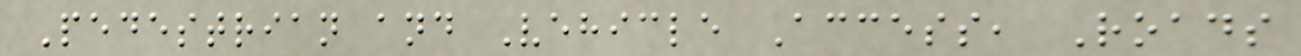Pedestrian and Vehicle Access, Roads
